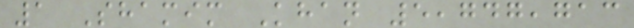1 Shamim Khan 5,747,713
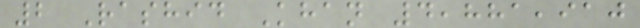2 Rashid Khan 4,881,910
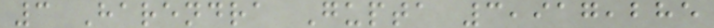3 Harendra Gupta 3,917,285
